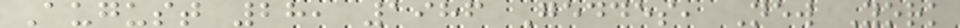August 28, 1986 Geddes, New York
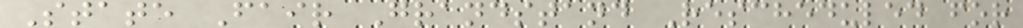State Fair Grandstand Rescheduled for
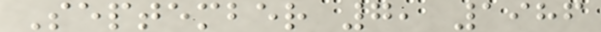September 7, 1986
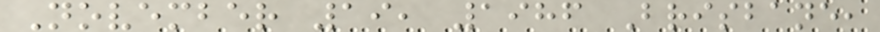November 19, 1986 Brisbane,
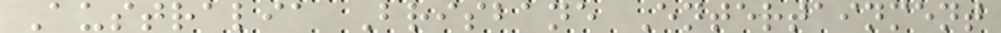Australia Brisbane Entertainment
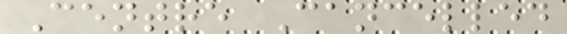Centre Cancelled
